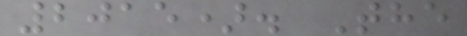2015). The
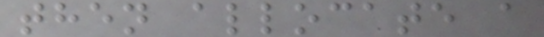then allocate a
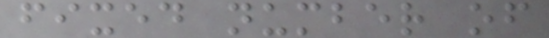fixed number of
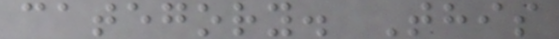category. This
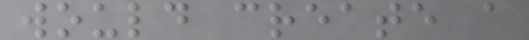would create a
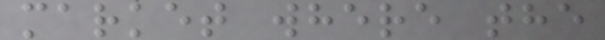market where the
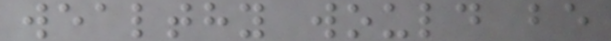wealthy would be
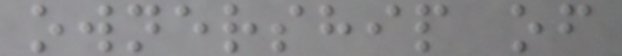ownership of
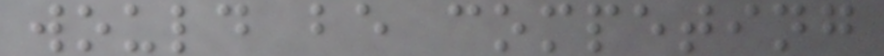would be competing
